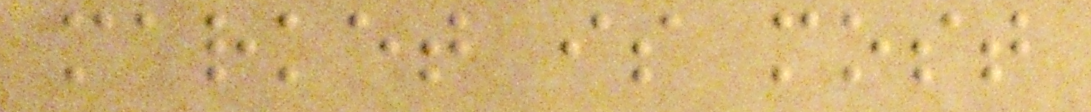market is most
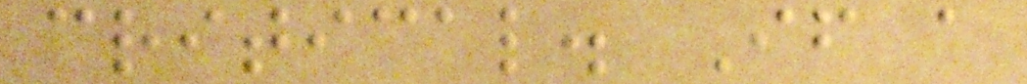critical. If a
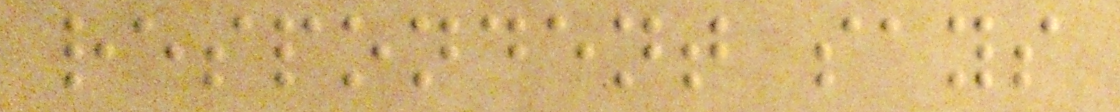respondent says
